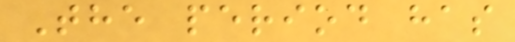The period has
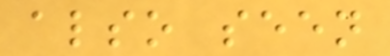also seen
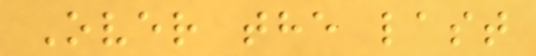Over the last
